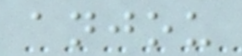anjou
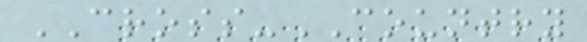CROSS-COUNTRY
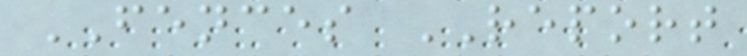FENCES REPORT
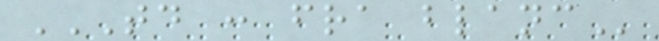TD : FRA BLANC
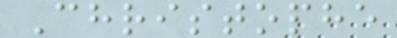Christophe
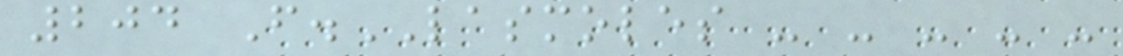204 F.LASMOLES - - - - -
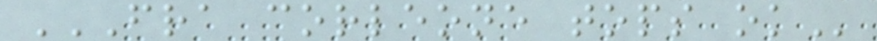FRA CORLEONE TOPS OK
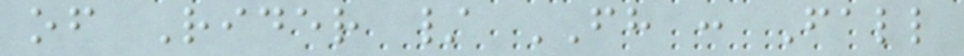of Rider / FH : Fall
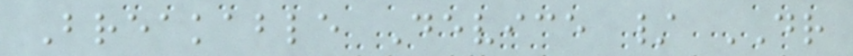Breakable Device / DR
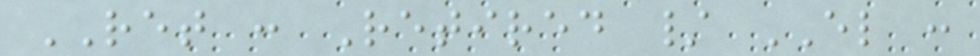RET : Retired / EL :
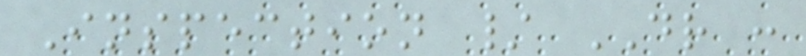Inspection / DR :
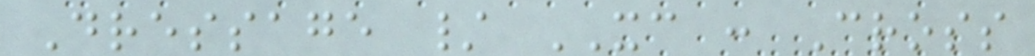Dressage / XC : Cross
